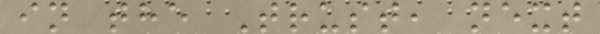in the Trust, next
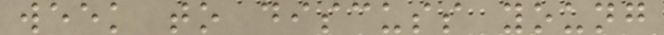week to discuss young
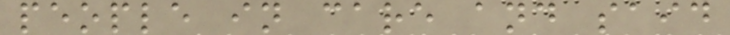people in care and said
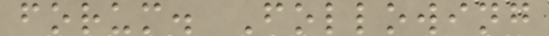forum. Following
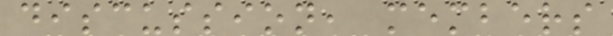discussion, members
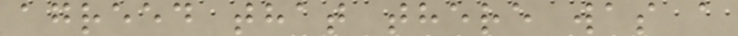agreed that there was a
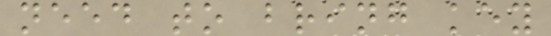need to bring key
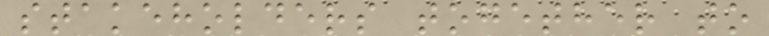stakeholders together to
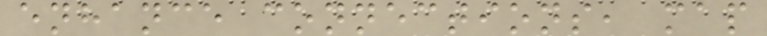enhance connections, map
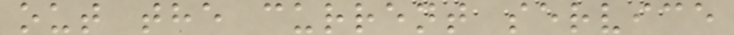out the current service
